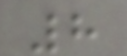8
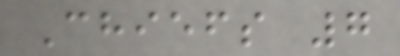Chiefs 7
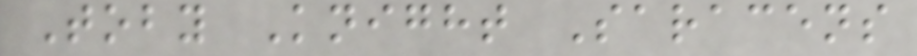Toby Knight Saracens
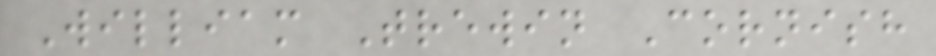William Trewin Cornish
